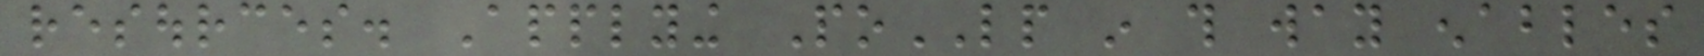resources. Applying PoLP in this way enables
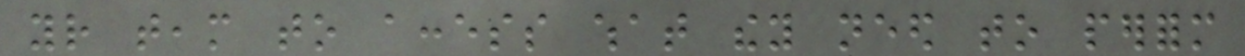your team to access what they need to perform
